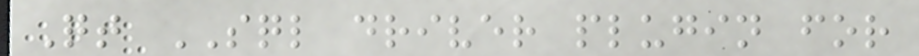Qt SQL driver plugin for
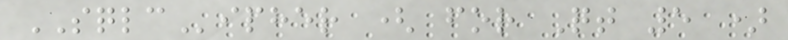SQLCipher ( for Qt 5 )
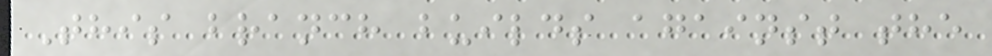This branch builds against the
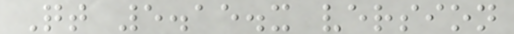Qt 5.15.x version
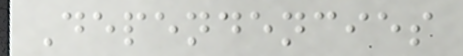Dependencies
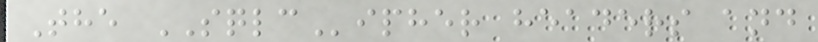The SQLCipher headers and
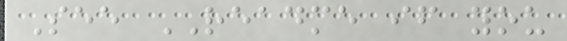See README if you
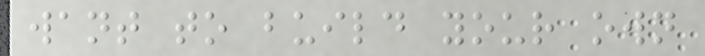want to build your own
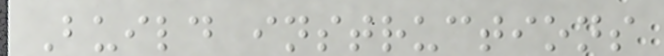Build instructions
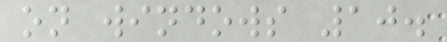on windows 10.
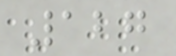127
